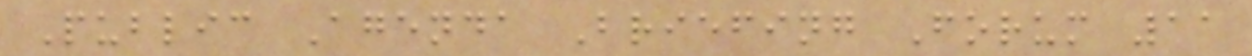Public Agenda Briefing Forum 11
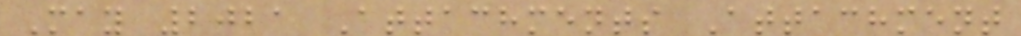May 2021 Attachments Attachment
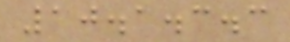10.1.3.3
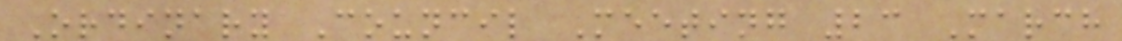Ordinary Council Meeting 23 March
